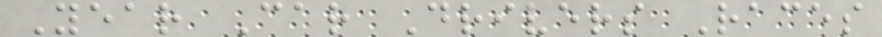Year Car Drivers Races
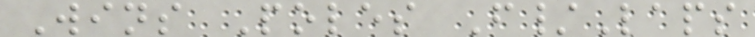Wins Poles F/Laps
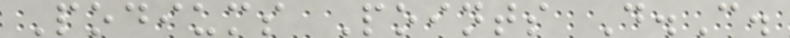Podiums Points D.C.
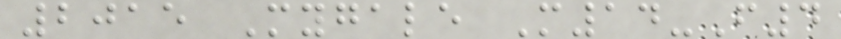2015 Mygale M14-F4
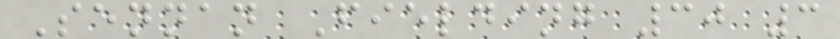Sennan Fielding 30 3
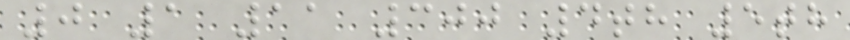0 1 11 300 4th 5th
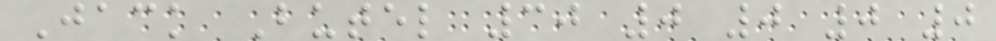Jack Butel 30 0 0 0 0
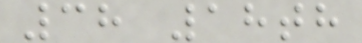38 18th
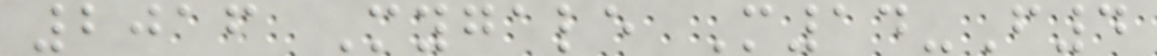2016 Mygale M14-F4
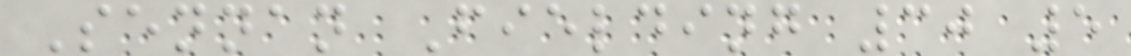Sennan Fielding 30 5
